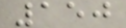150
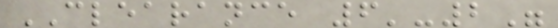CLEARANCE 6'-2"
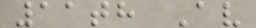11th Av
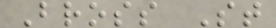Bross St
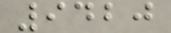9420
